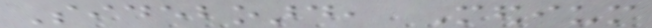Sideboard, Medium
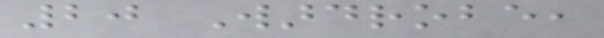20 Wardrobe,
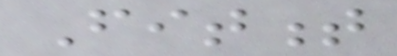Fitment
